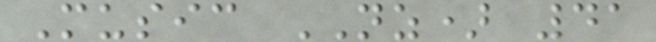Music NZ) 41
